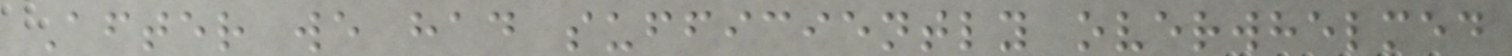After we had sufficiently overwhelmed
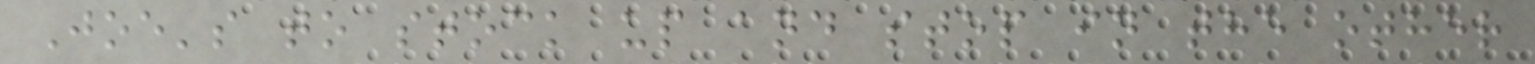Joe's to stock up and stop in the other
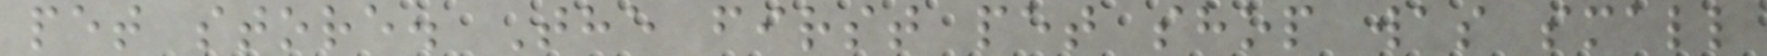pet store. The first pet shop was small
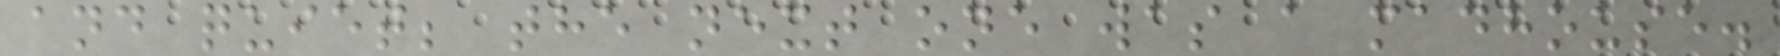and quiet; the next one was a madhouse.
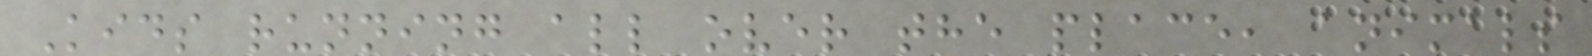Kids running all over the place, animals
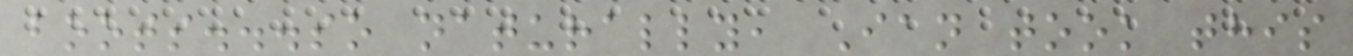boots...so naturally, Ian took this
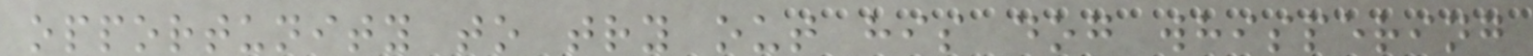opportunity to try out his dog whispering
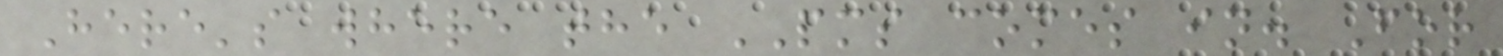Here's where the PMS comes in. For
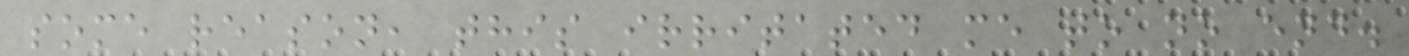some reason, this irritated me to no end.
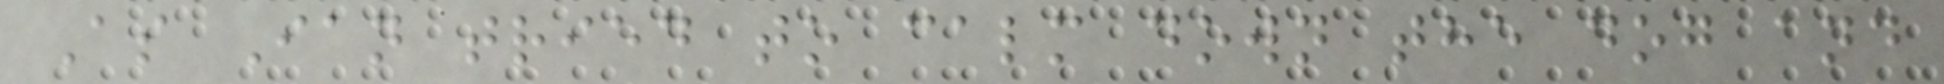As Ian tried to calm down the dog and
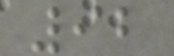92
